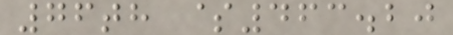76th $463.20
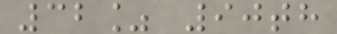32% 90th
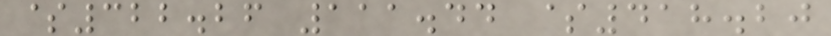$322.26 111.44 $418.20
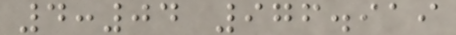4:04 976.919
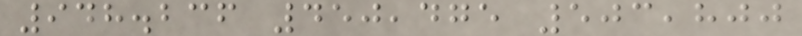948.236 450,475 503,800
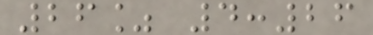26% 4:26
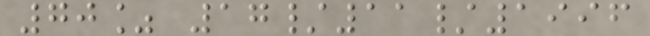70% 17/11/1996
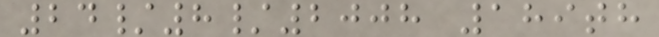24/8/2008 189th
